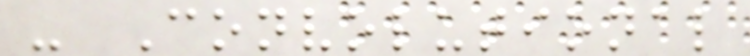- Convolutional
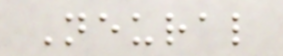Neural
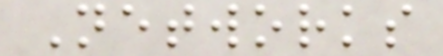Networks
